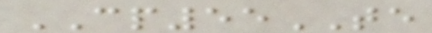CP55TE
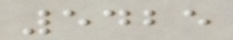5425
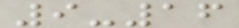9-16
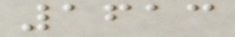1613
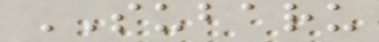SUBARU
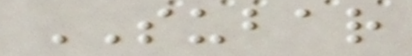SUBAR
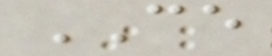CE
